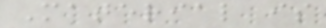Material is
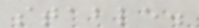stable.
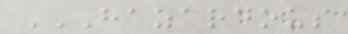HAZARDOUS
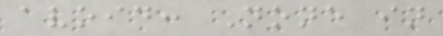avoid: None in
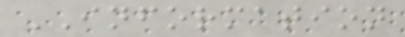INFORMATION
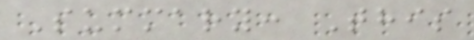Summary: This
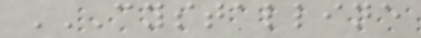CYSTALLINE
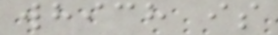which is
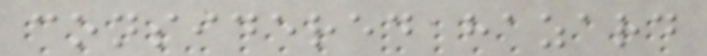considered hazard
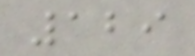129
